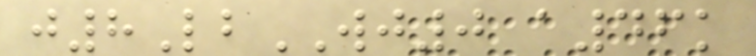j8LbWJ0 a46k
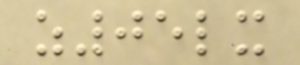z05lx
